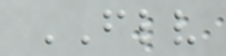FLV
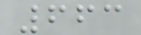663
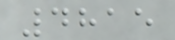4815
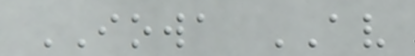IOWA AV
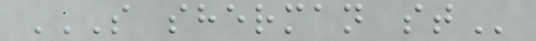S SHERMAN ST
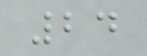24
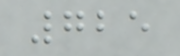725
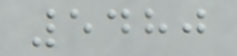5480
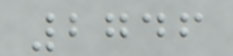2746
